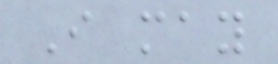I may
